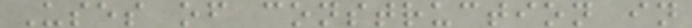Uses of construction in
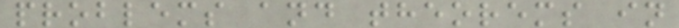problems and theorems in
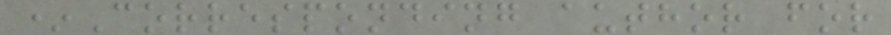*Corresponding author for
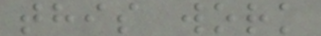this work
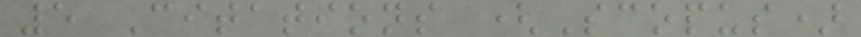5 Citations (Scopus)
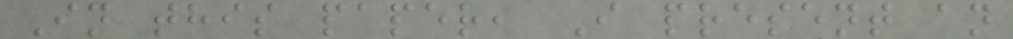In this paper, I present an
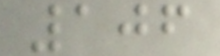106
